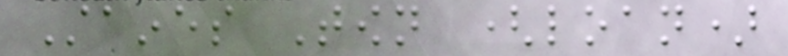Staines Town (loan)
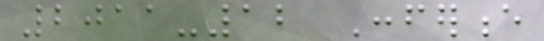2011-12 Conference
